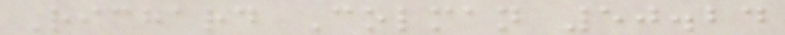Richard Colman 50.24
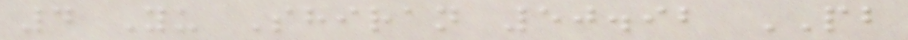4 Yu Shiran 50.92 PB
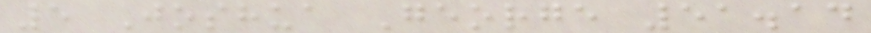5 Joshua George 51.14
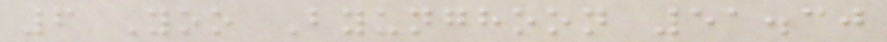6 Yoo Byunghoon 51.30
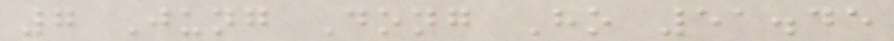7 Jung Dong Ho 51.45
